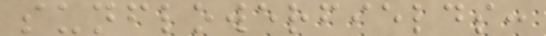sunflowerfields:
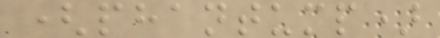(phantump)
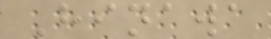Hinawa
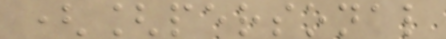([personal
